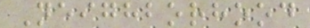Neighborhood
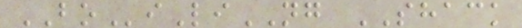BOiLiNG SHACK
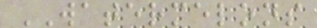WATERMELONS
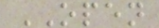OPEN
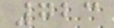723
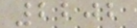2202
